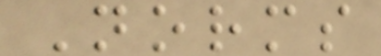Norms
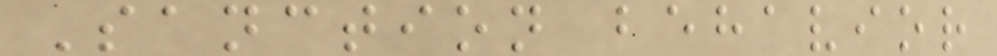Sanction behavior
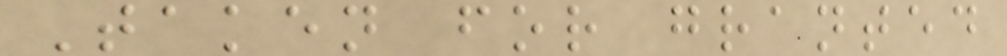Taken for granted
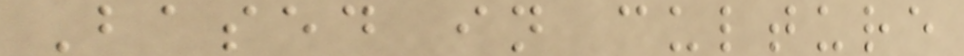Based in culture
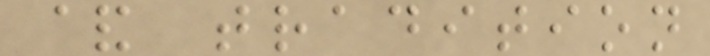& tradition
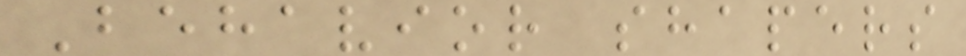Behavior shapers
